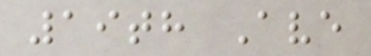19th Ave
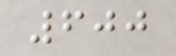600
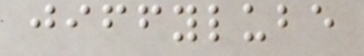jiffylube
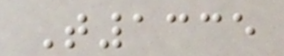T1335
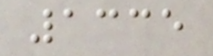1335
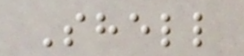Shell
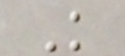K
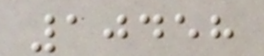10458
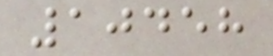10458
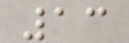13
